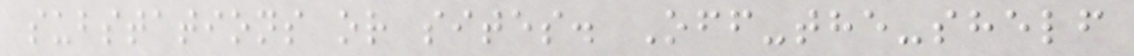substations or sites. Off-the-shelf
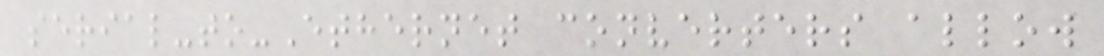serial-to-Ethernet converters allow
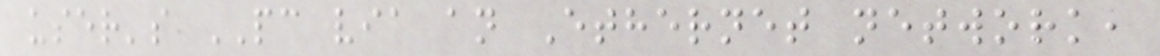user's PC via an Ethernet network,
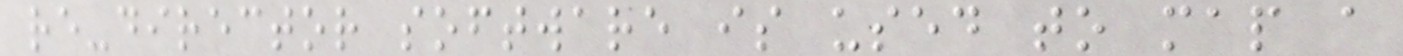re-director software is used to map a
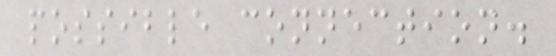possible connection.
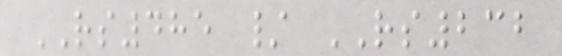RS485 / RS232
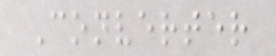Converter
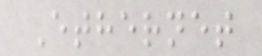Ethernet
